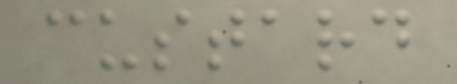custard
